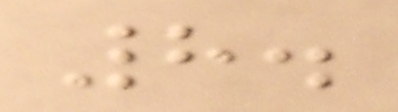8.
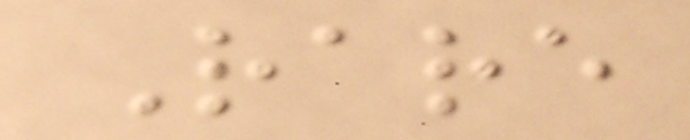Rare
